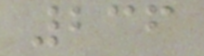236
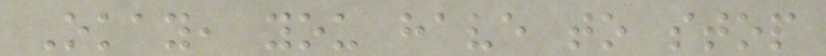Okay, you have to stop
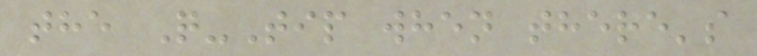the Q-Tip when there's
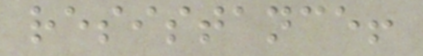resistance!
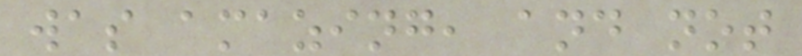was amazing, and not
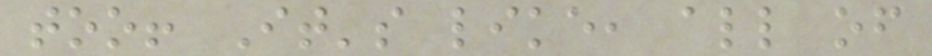too! It's like, all of
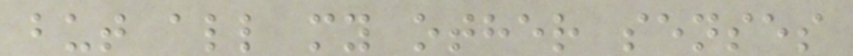but all my other senses
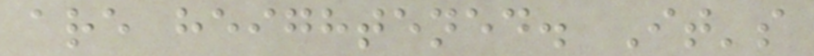are heightened. It's
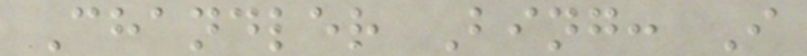Chandler Bing: I
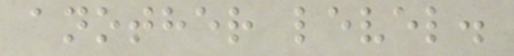another level.
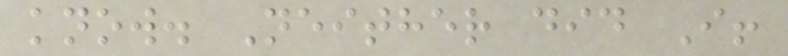know. Neither did I!
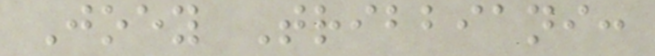Joey Tribbiani:
